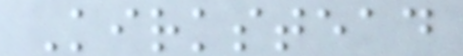Kirkstead
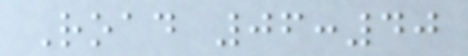Road 06:40
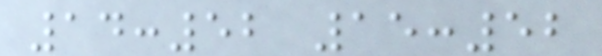14:52 15:52
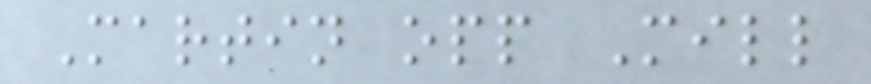Martin opp Mill
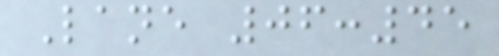Lane 06:45
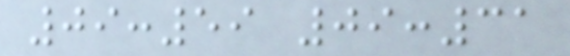09:59 09:31
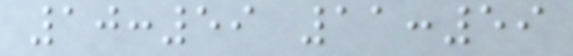10:59 11:59
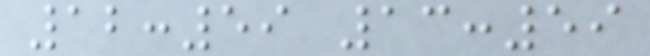12:59 13:59
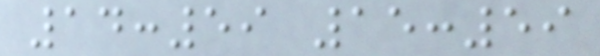14:59 15:59
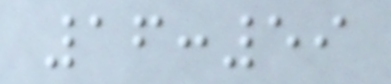16:59
